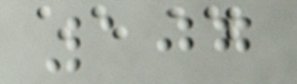107
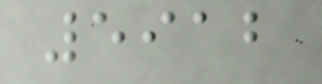5912
